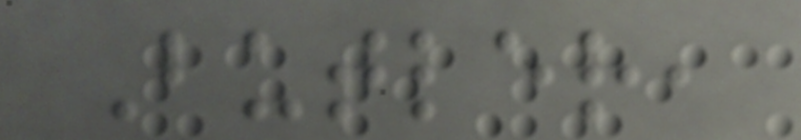Butler,
